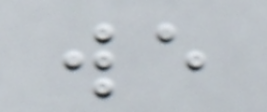we
